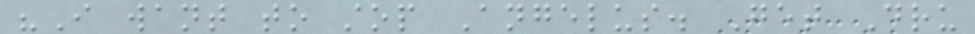"I want to stop Angelus. Get Dru
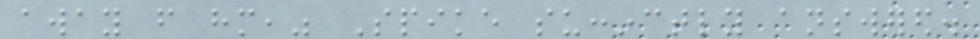away from him," Spike succinctly answered.
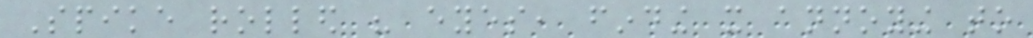Spike rolled his eyes, finding it annoying to
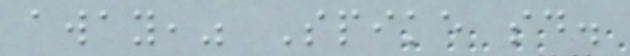away," Spike said.
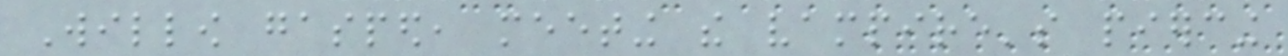Willow gasped, meeting the vampire's piercing
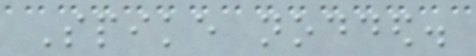Spike nodded.
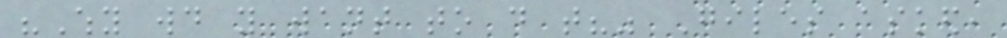"Why would you want to do that?" Giles asked,
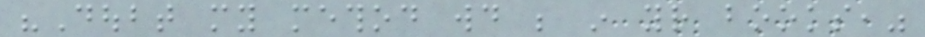"Doubt my method would be in your books,"
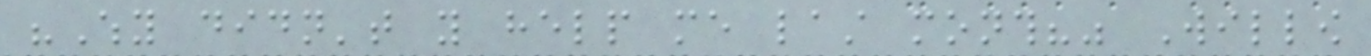"Why didn't you help me last month?" Willow
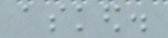asked.
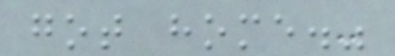got home."
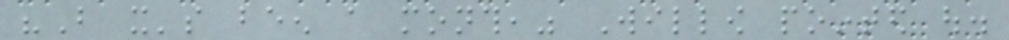"But it's been a month," Willow pointed out.
